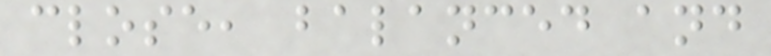close, balanced and
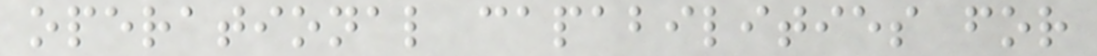operational capabilities for
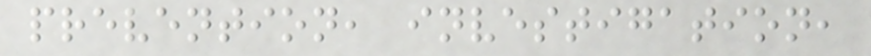prevention, investigation,
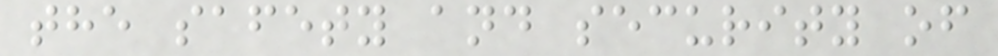the safety and security of
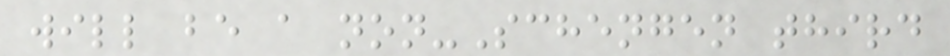will be a non-Schengen third
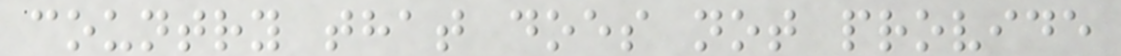country that does not provide
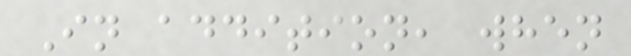In addition, when
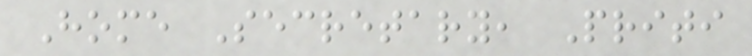Home Secretary, Priti
